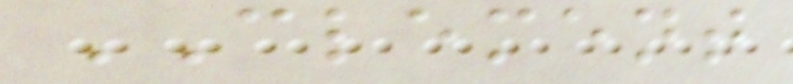CLEMENT
